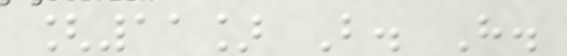[11] B. H.
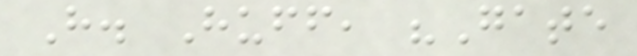H. Huff, "Gate
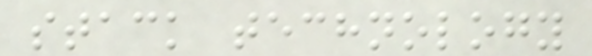stack technology
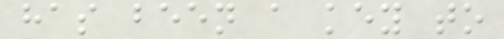has been a key to
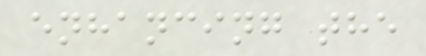enhancing the
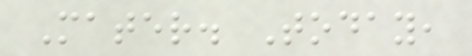Mater. Today,
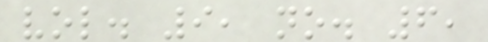vol. 9, no. 6,
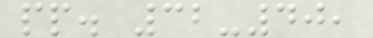pp. 32-40,
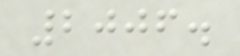2006.
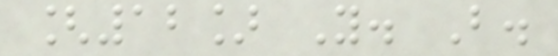[12] Y. B.
